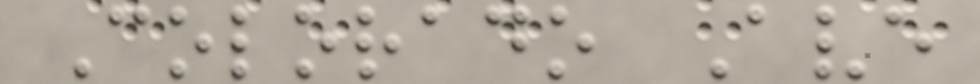Colorado Ave
